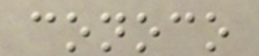conoco
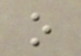o
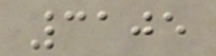3105
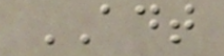ADT
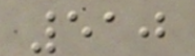510
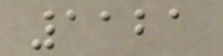1121
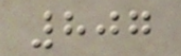807
